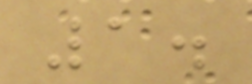1.
